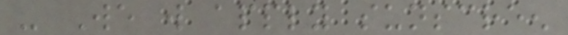- We will apply sunscreen
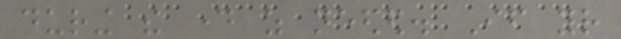during the day as needed. If your
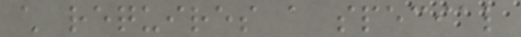child requires a special
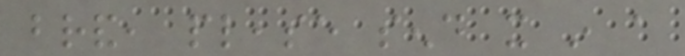brand, please send it in a
